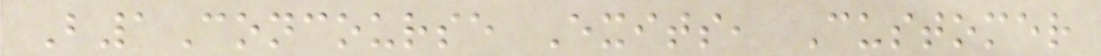B1Concourse Exits, Customer
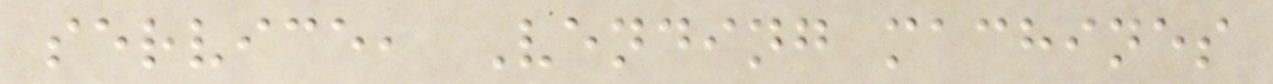service, Vending machines
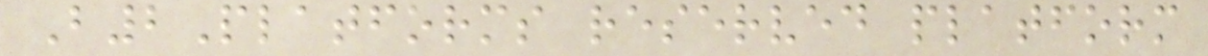B2Platforms reserved platform
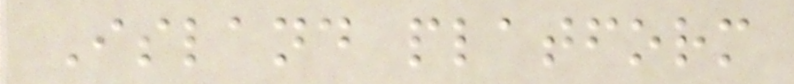Island platform
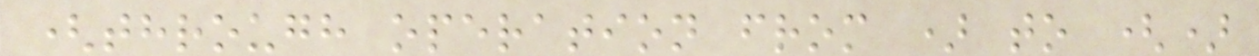(through operation from ) to ()
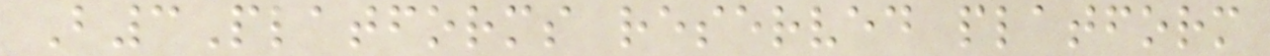B3Platforms reserved platform
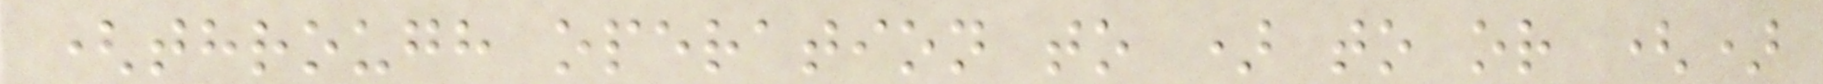(through operation to ) to or ()
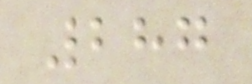287
